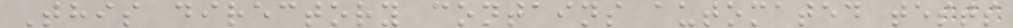This directory contains automated tests
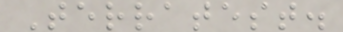Terratest.
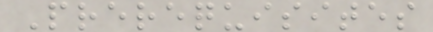Prerequisites
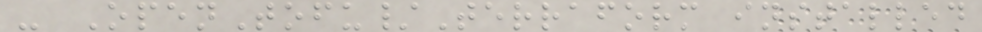- OpenTofu/Terraform installed
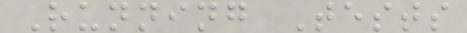Running Tests
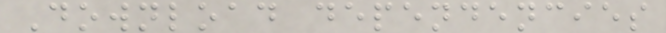Download dependencies
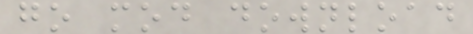go mod download
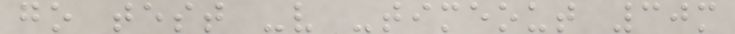go test -v -timeout 30m
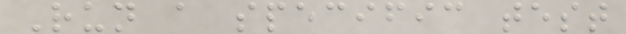Run a specific test
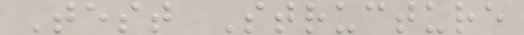Test Structure
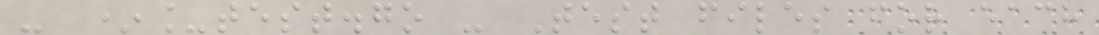- *_test.go - Test files for each
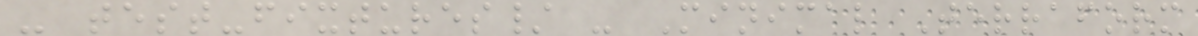- test-fixtures/ - Minimal Terraform
